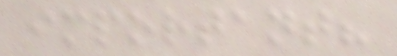important?
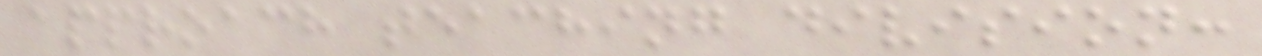approach teaching division:
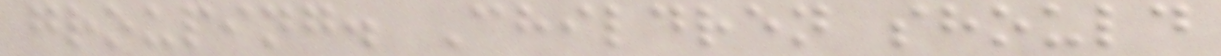grouping. Children should
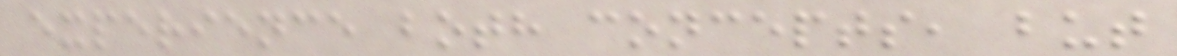experience both concepts, but
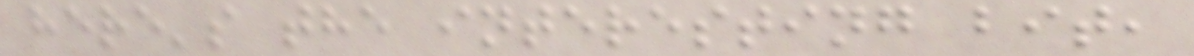here's the interesting bit,
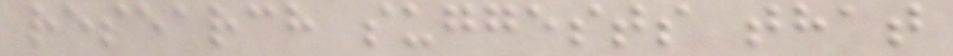research suggests that
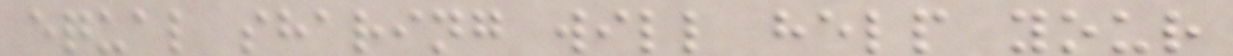equal sharing will help your
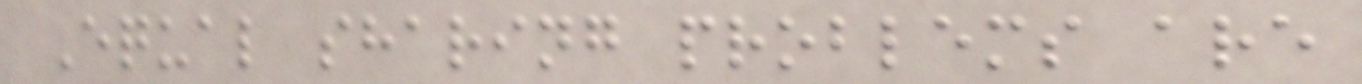Equal sharing problems are
